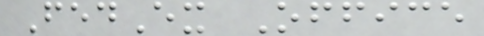FedEx Office
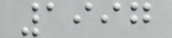1997
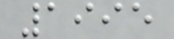1995
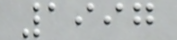1997
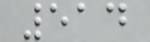514
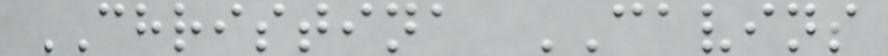CHRISTINA CAVINS
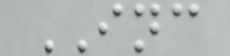INC
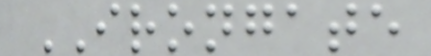IRONGATE
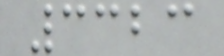3323
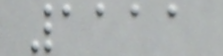1111
